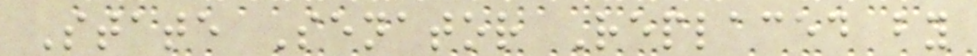State Senator Replaced by
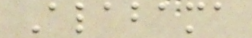Alabama
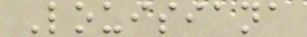Louisiana
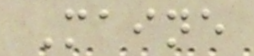Maine
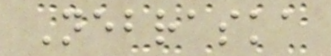Nebraska
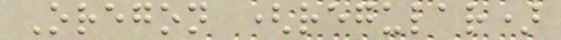Oregon (regular)
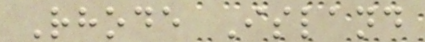Rhode Island
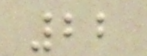22
